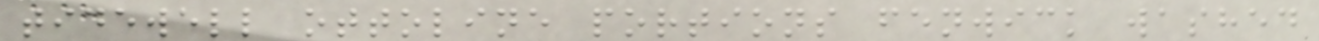tidewell ottoline portions fenwick washed
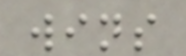wins
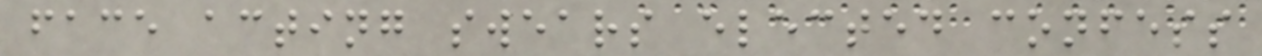face acting swears elected confess
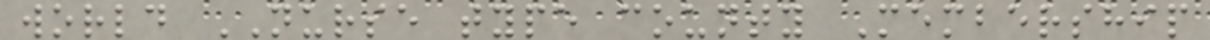world NURSE type county Membership
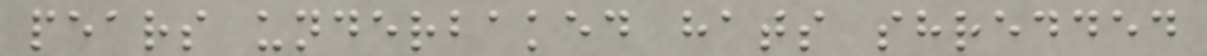pears underbaked hats shredded
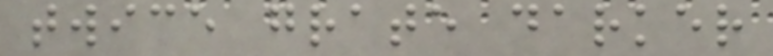twice grate darker
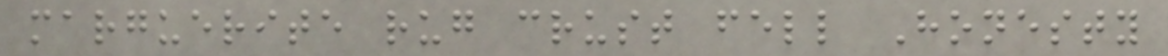marguerite rug crust fell Honesty
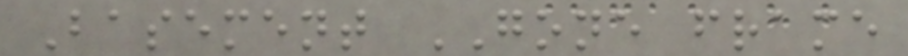Basement GONE frame
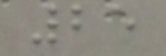25
